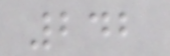242
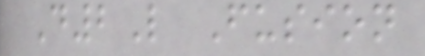D2L Fusion
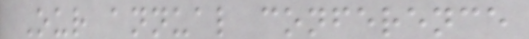Our annual conference
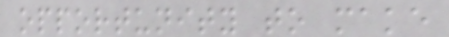opportunity to make
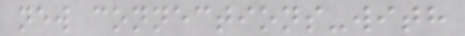new connections-with
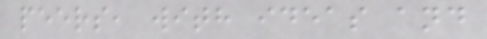peers, with ideas and
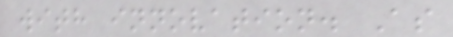with innovation. As
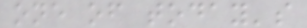one of today's
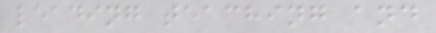leading teaching and
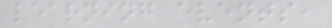learning events,
